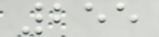255
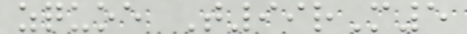zquoe T99rM5
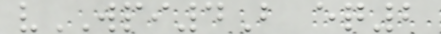vWPI4B eq2
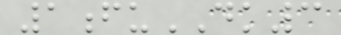1fuDK3
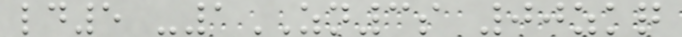ld5 -1ZN3s 00zkq
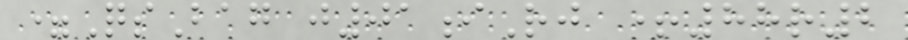=QsBag j01iRj +88r2
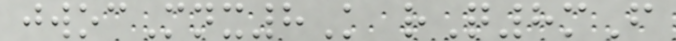jwocMnx8K rQ8mF
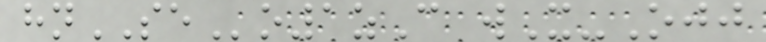hnSEo1zC wX-Ojj
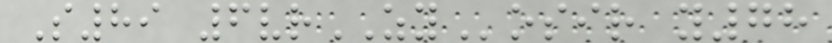S89 6vrZYosir y78
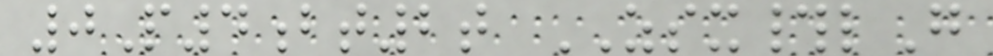0P4bt2t ZSX#lG
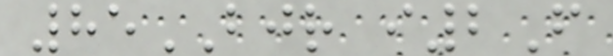85BJR i2F
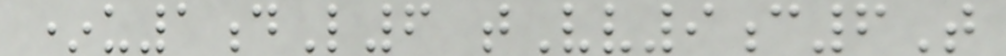*u1dL6 tVv9c6T
